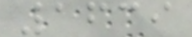1639
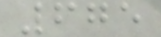675
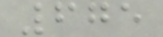675
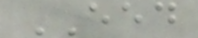EED
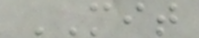MIT
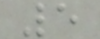5
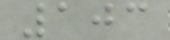103
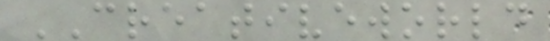CREATIVEWORLD
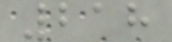218
